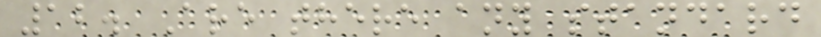12. Are there any standard
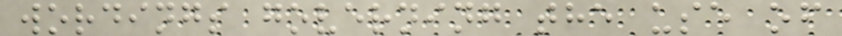wordings governing the use of
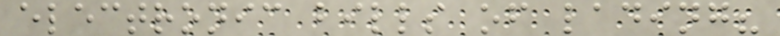electronic bills of lading?
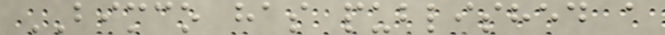BIMCO has published a
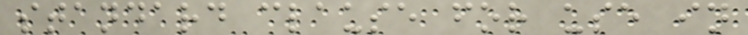standard clause for use in
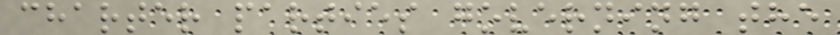charter parties governing the
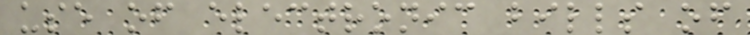use of electronic bills of
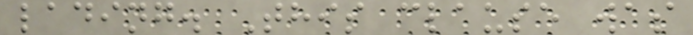lading. This clause was
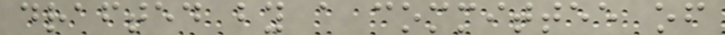drafted by a committee of
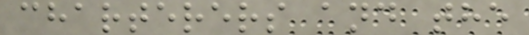charterers and the
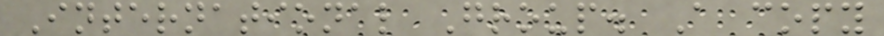International Group. A copy
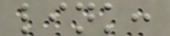link:
